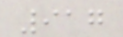917
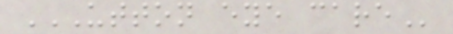UTTON EYE CARE
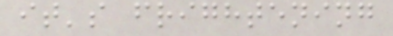it's frightening
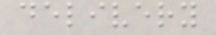delivery
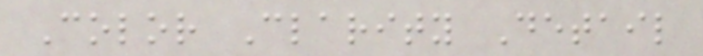Color Clarity Detail
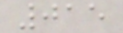015
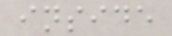inside
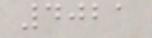4021
